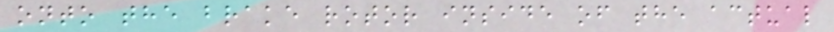onto the brake rotor inside of the actual
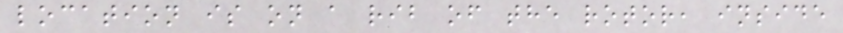location is on a rib of the rotor, inside
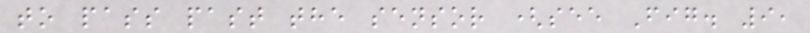to pass past the sensor (see Fig. 9,
